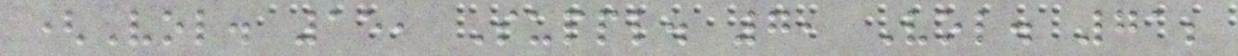(Vol. 15, Suppl. 7, Vol. 71;
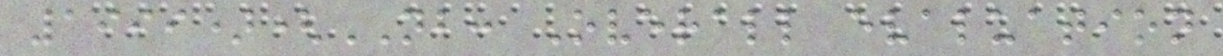1999)(NB: Overall evaluation
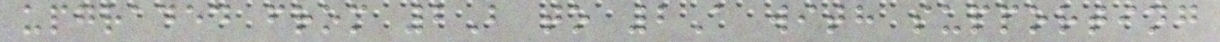upgraded from 2B to 2A with supporting
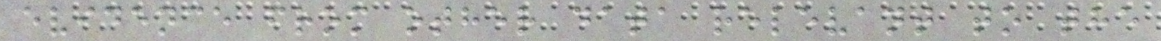evidence from other data relevant to the
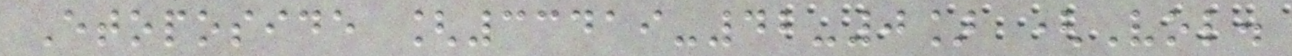Etoposide [33419-42-0] (Vol.
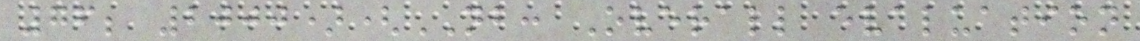76; 2000)(NB: Overall evaluation
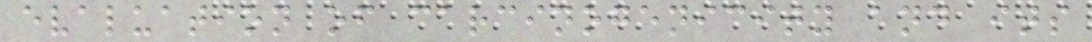evaluation of carcinogenicity and its
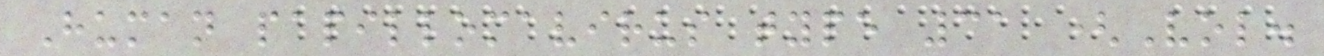Human papillomavirus type 31 (Vol.
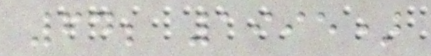64; 1995)
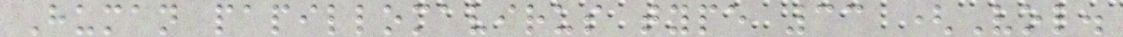Human papillomavirus type 33 (Vol.
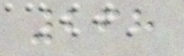268
